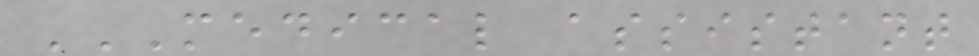MEDICAL ASSISTANT
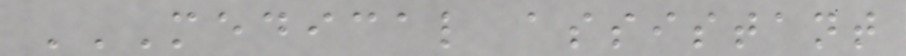MEDICAL ASSISTANT
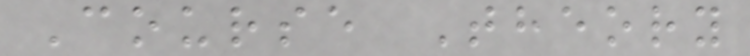Course Theory
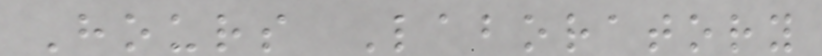Hours Laboratory
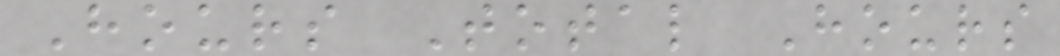Hours Total Hours
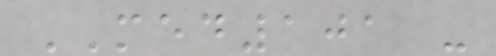MED101 -
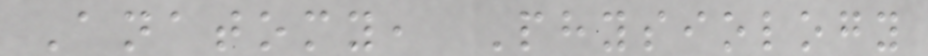Anatomy, Physiology
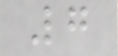7
